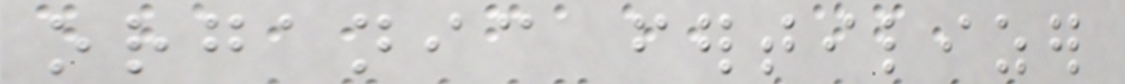organic fertilizer
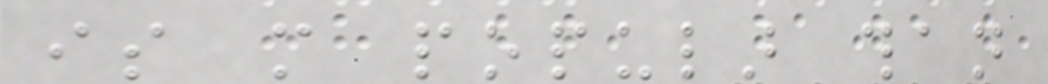is more popular than
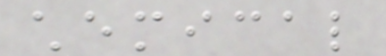chemical
